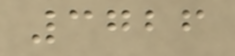3726
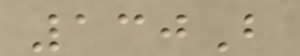130B
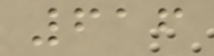616
